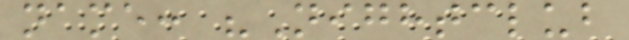name: "Nightclub
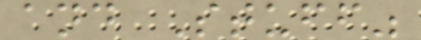and Stuff"
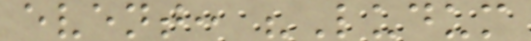event: "Ludum
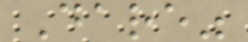Dare"
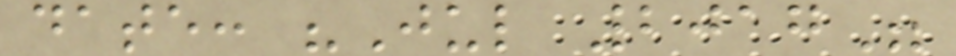date: "Jul 2017"
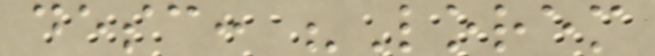desc: "Lorem
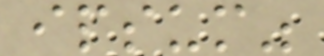ipsum"
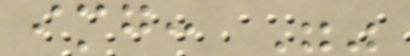img: ""
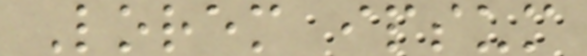Lorem ipsum
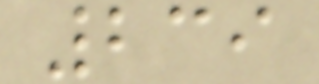239
